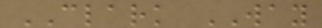CLARK WAY
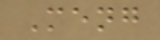Meng
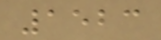1523
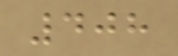408
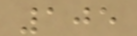105
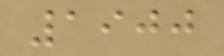1900
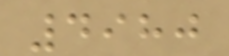4980
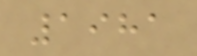1981
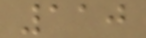110
